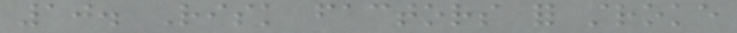10. Risk factors for stroke
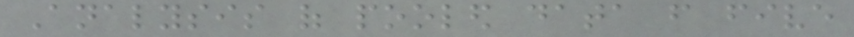Analysis of pooled data from five
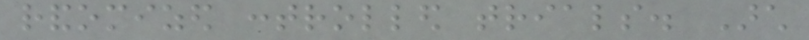randomized controlled trials. Arch
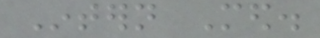Intern Med.
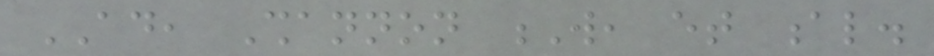AD, Shannon W, et al.
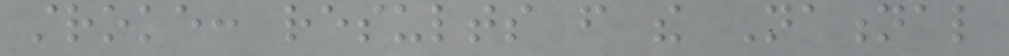stroke: results from the National
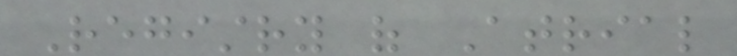Registry of Atrial
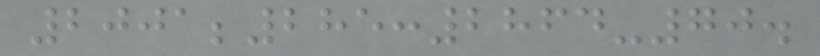2001;285:2864-70.
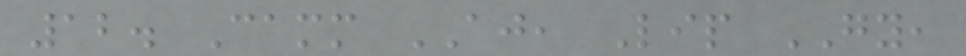12. Camm AJ, Lip GY,
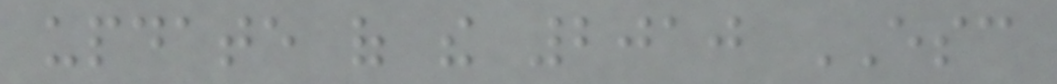update of the 2010 ESC
